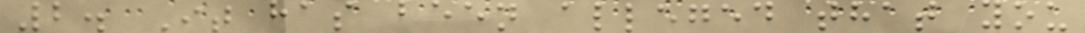2. It has been alleged that you
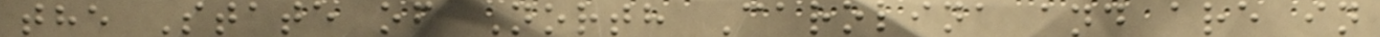the State of North Carolina and are in
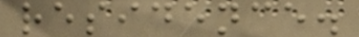residence.
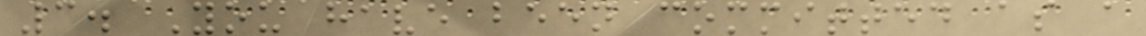3. You have been committed as a
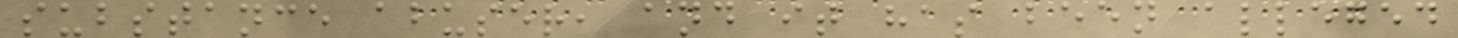substance abuser, and it has been alleged
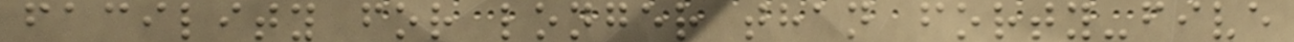facility for longer than forty-five
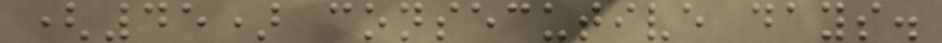(45) consecutive days.
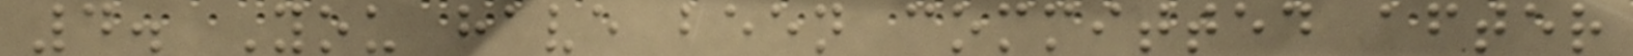4. You have been committed after
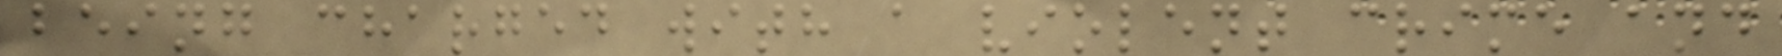being charged with a violent crime and
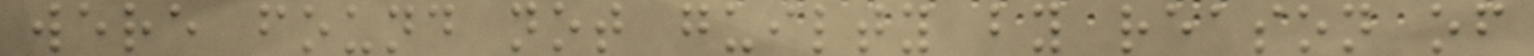were found not guilty by reason of
